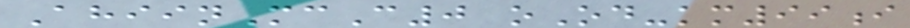AhiinMcC0 oOd-km99i
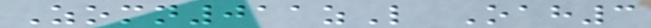Zomn011zL Oah3
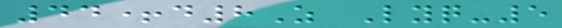44+d8Z Lyq-5
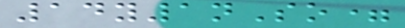14y1nSo=
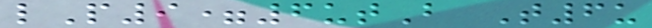lP9=6utB T6u
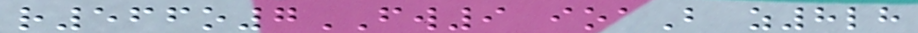r566o7FW9 ioaB z8lh
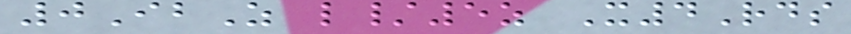0IbZ l/5z X4Rds
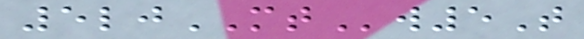5ljMTw5T
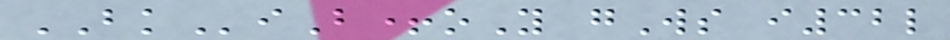BKiB+oY gWs i32l
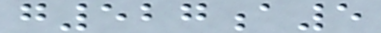g527a5
